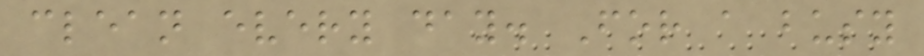clean every day. For a busy
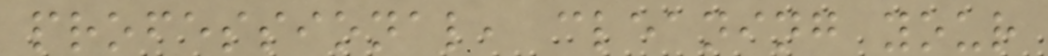professional, cleaning your
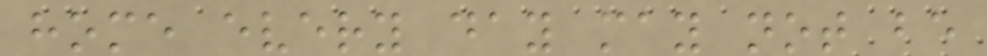home every day may not be
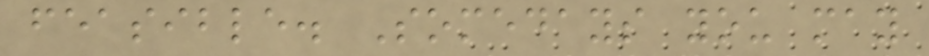feasible. Somedays you may
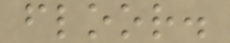floor.
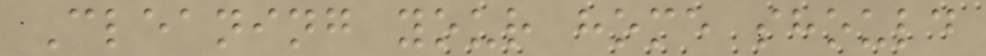Cleaning your home should
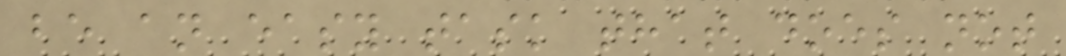be an easy task that does not
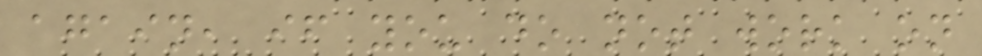again, if you do not work on
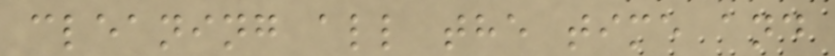cleaning all the time and
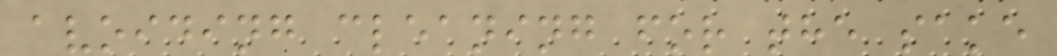avoiding cleaning for the sake
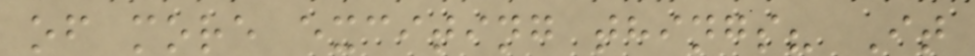of more exciting things? It
